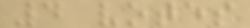4 votes
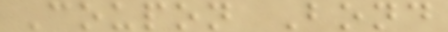Coupon Bond
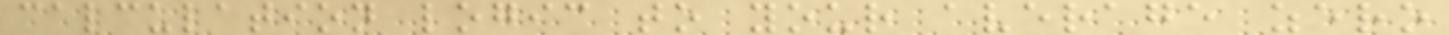calculation logic to your average zero
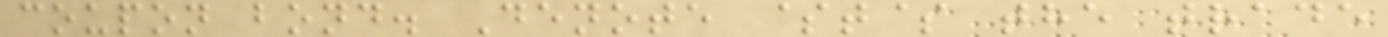coupon bond. Denote $t$ the trade
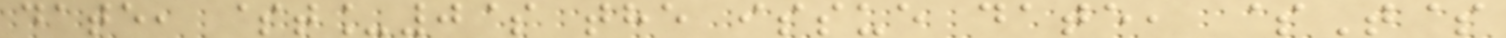date, $t_0$ the issue date, $T$
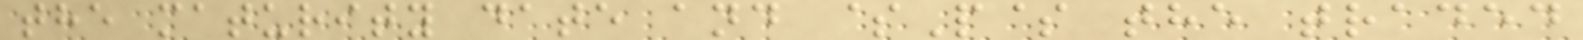the maturity date and $P$ the traded
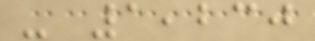- 1,230
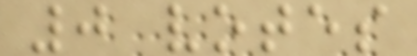0 votes
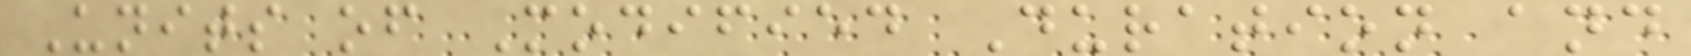Units of Modified Duration and
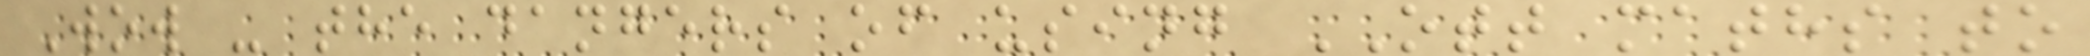Wow - the dangers of using OTT maths to
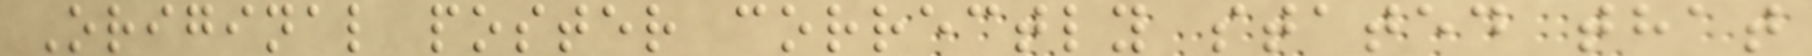Original poster correctly stated that
